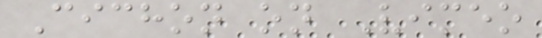Cichon on Vimeo
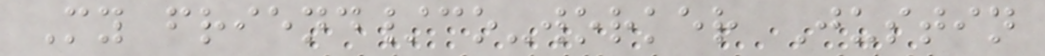My friend/co-worker Justin
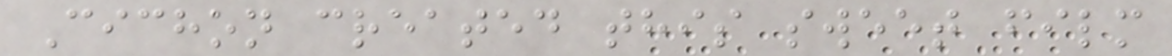Cichon created this sweet film
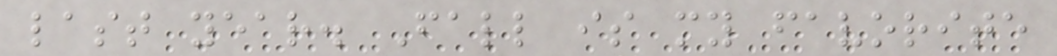last year. Fall is my favorite
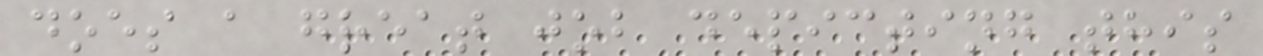does a great job depicting this
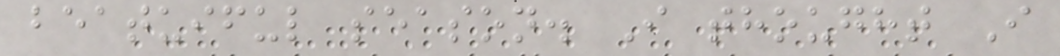beatuiful season. I thought I
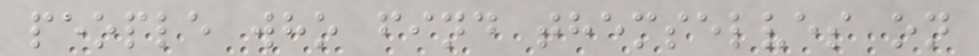people who find themselves on
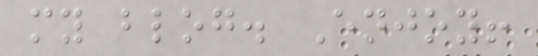my blog. Enjoy!
